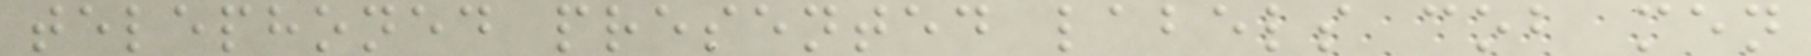telephoned presented labels cob men
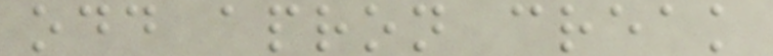odd apron creak
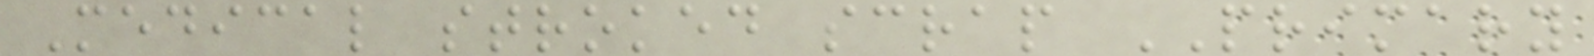Medical stroked scrap PRIMARY
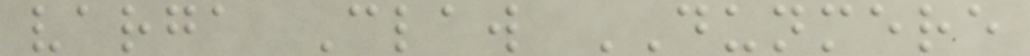varga Claw DUNMERE
